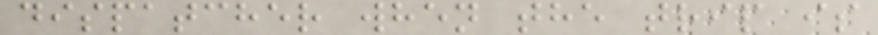dispatcher when the trip is
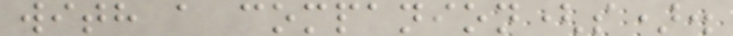with a companion(s).
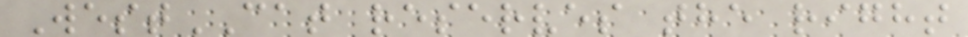WestCAT reserves the right
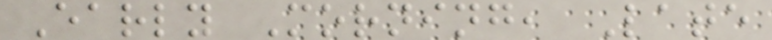Early Morning, Late
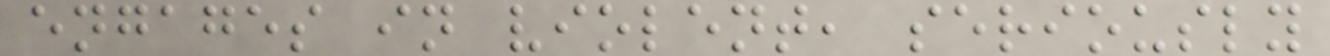engages in violent, seriously
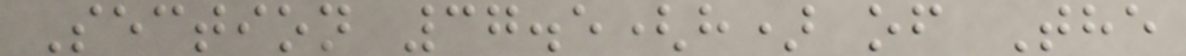Section 37.5(h) of The
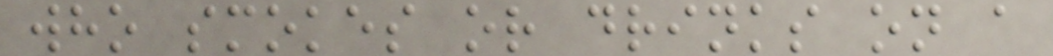who smokes or drinks on a
